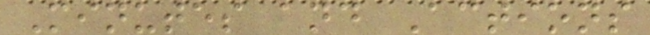Minutes and Actions
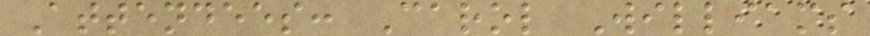Attendees: Carol Williams
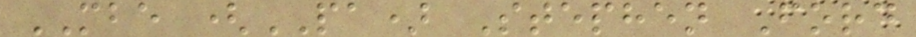MBE (PA) Stephen Ford
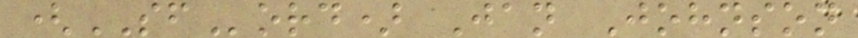(SFord) Jan Johnson
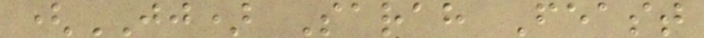(JJ) Sarah Feast
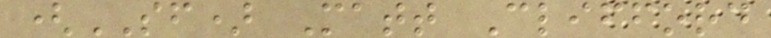(SF) Matt Clifford
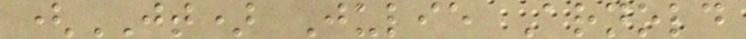(JT) Julie Arnold
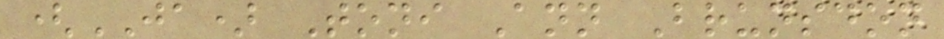(JA) Toni Ann Brunsdon
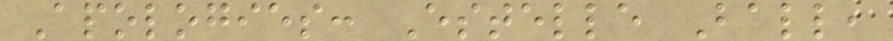Apologies: Estelle Ball,
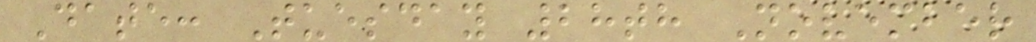Date: Tuesday 28th November
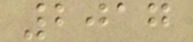2017
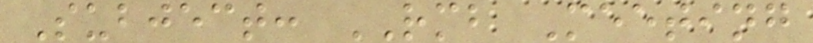Subject: RMB Meeting
